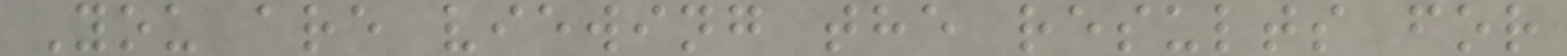You are viewing the results for
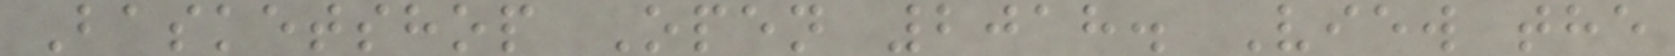Basketshop Open 2018. View the
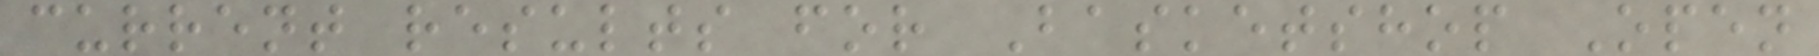current results for Basketshop Open
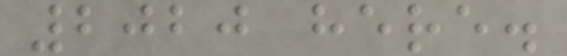2020 here.
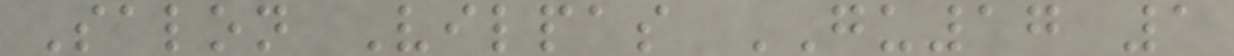Salon Vilpas GU17 1
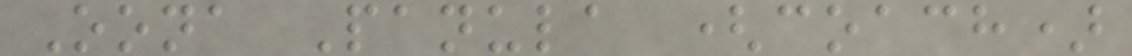Oona Panula (coach)
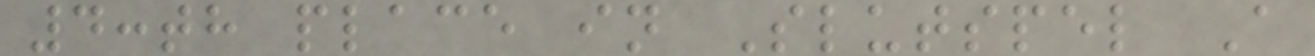4:th place in Slutspel A
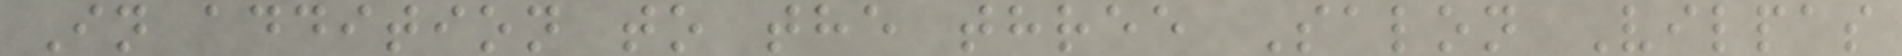In addition to the three Salon Vilpas
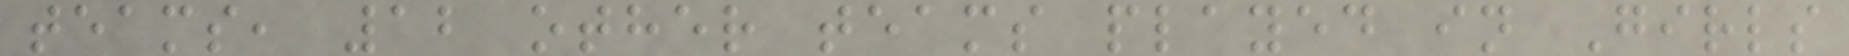teams, 12 other teams played in Girls
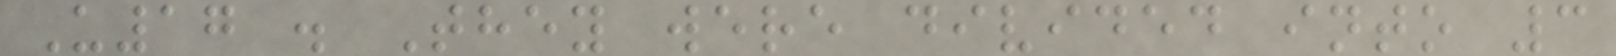U17 . They were divided into 3
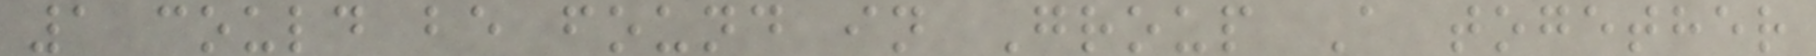1 could be found in Group A together
